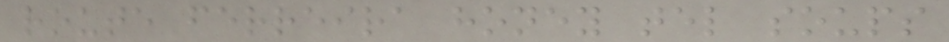route ferreira honey tel soups
